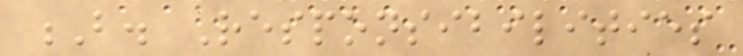B. Responsibilities
